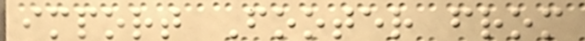import Footer from
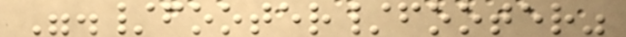"./footer/footer"
